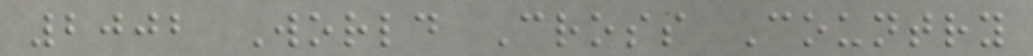2002 World Cross Country
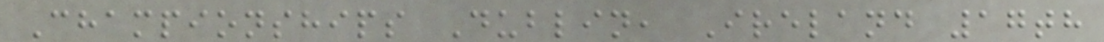Championships Dublin, Ireland 17th
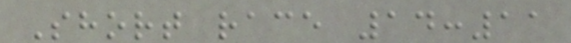Short race 14:11
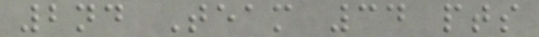2nd Team 34 pts
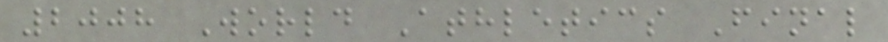2008 World Athletics Final
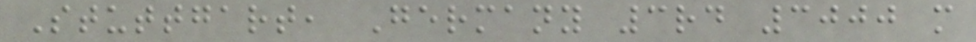Stuttgart, Germany 3rd 3000 m
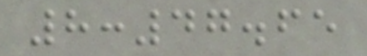8:47.65
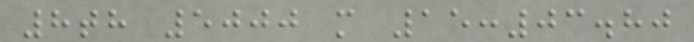8th 5000 m 15:03.80
